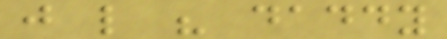just like his daddy
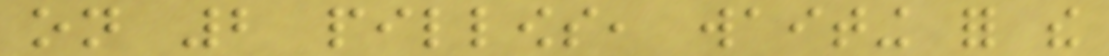on 2 pillows, waiting for the
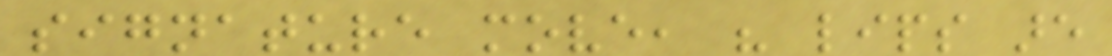signature move, his lips are
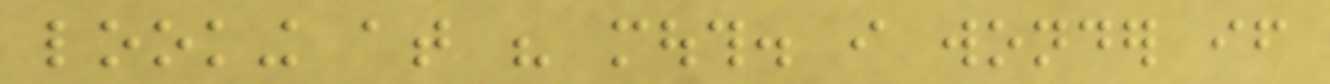looking at his mouth. i wonder if
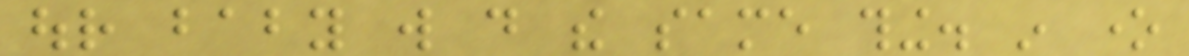our baby will do the same thing. in one
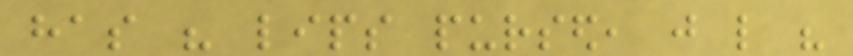has his lips pursed, just like his
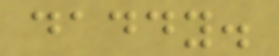daddy.
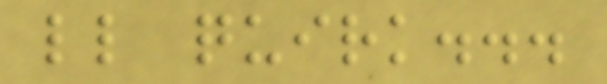little quirk...
